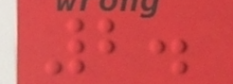2.
